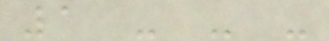1 - - -
